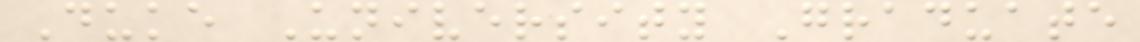Duke University Graduate
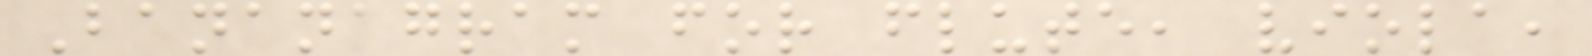Bananagram for flute, viola,
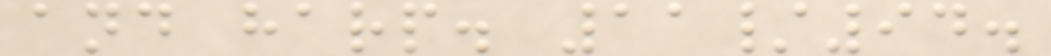and harp. 11/94.
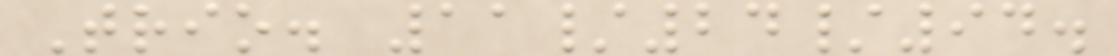Trio. 11/24/94.
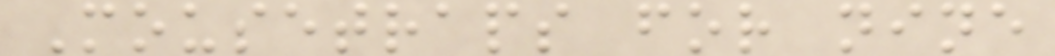Mousetraps for nine
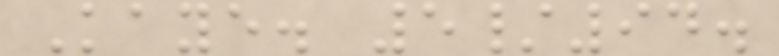Kaye. 5/94.
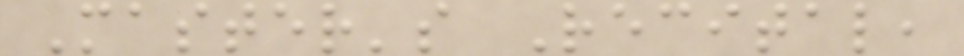Master's Recital,
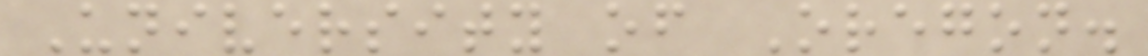University of Oregon.
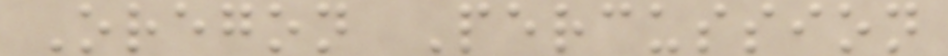Oregon Percussion
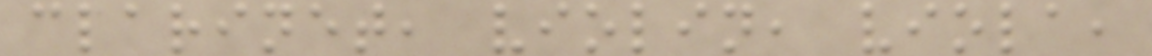clarinet, violin, viola,
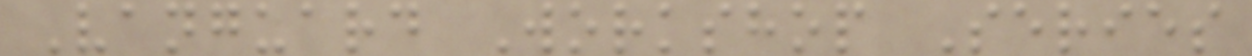Vanguard Workshop Series
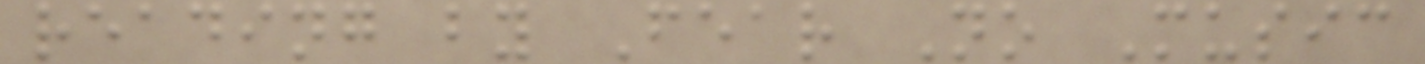reading by Fear No Music
